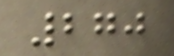270
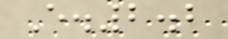E.2.2
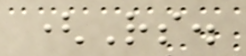(Rs.
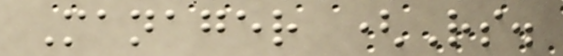Manager (Rs.
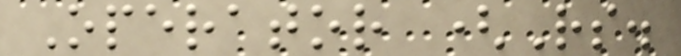Operator (Rs.
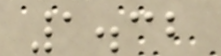1.32
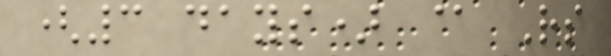(3 days) @ Rs
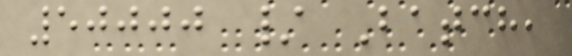50000 / Batch,
